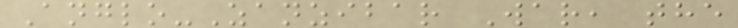Anglo-Zanzibar War, the
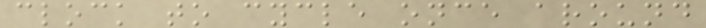clock to cycle once around
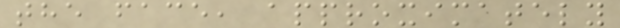the face, approximately
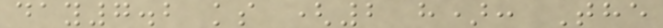day7.2 ks (2 h): The
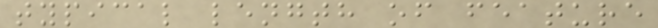typical length of feature
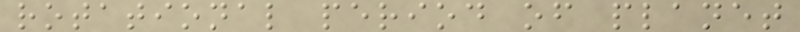rotational period of planet
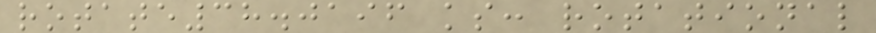rotate38.0196 ks: rotational
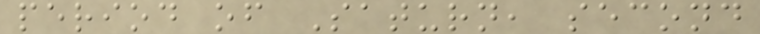period of Saturn, second
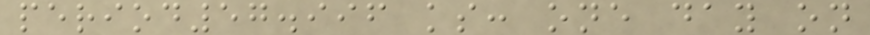period57.996 ks: one day on
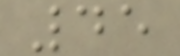45
